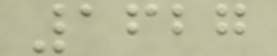1627
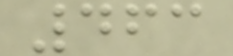463
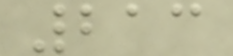213
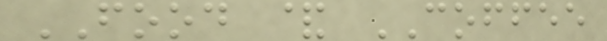FOOD & COFFEE
